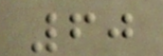60
